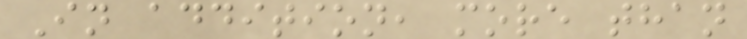In addition, more than
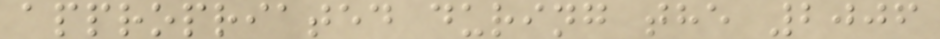appropriated during the 2006
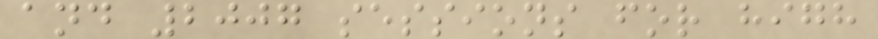and 2007 sessions for high
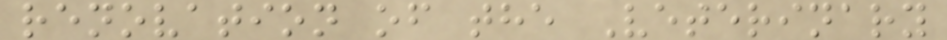renovation of the Veterinary
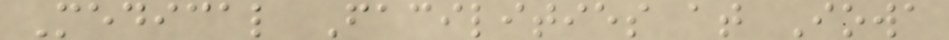Medical Facilities at Iowa
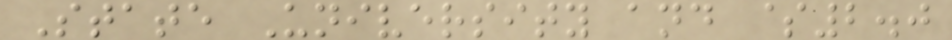State University and $2.0
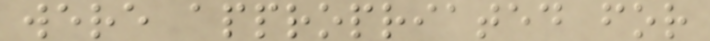were appropriated for
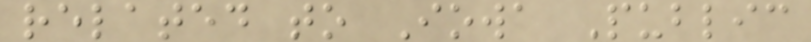related to Iowa Public
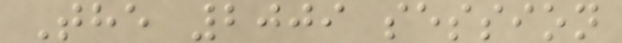The 2009 session
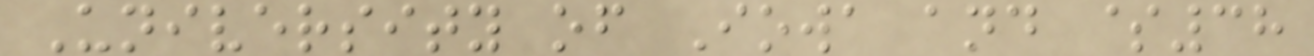University of Iowa and $38
